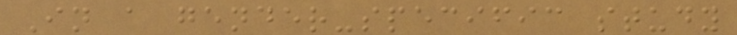In a gender-specific study
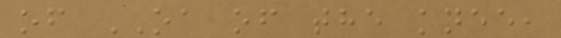of OA of the knee,
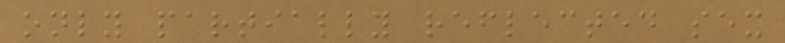only partially reflected sex
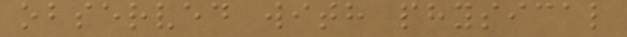observed with physical
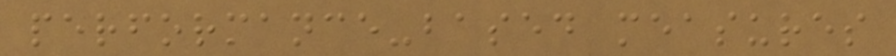performance-based measures
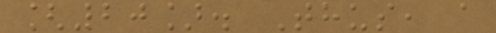[20]. Thus, a
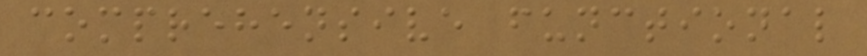comprehensive functional
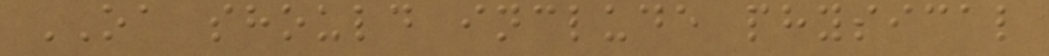OA should include physical
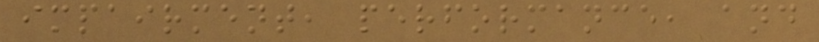impairment, performance, and
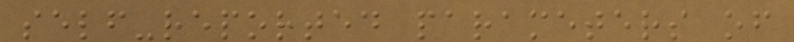self-reported parameters of
